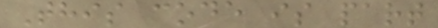This code is part
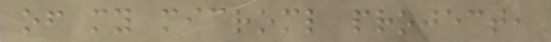of my microml project,
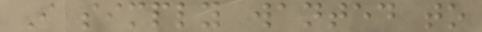I simply wanted to
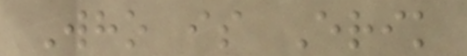Who is Erik
